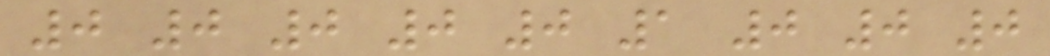0 0 0 0 0 1 0 0 0
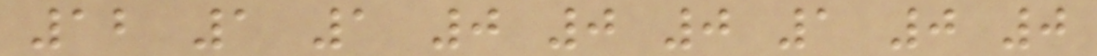12 1 1 0 0 0 1 0 0
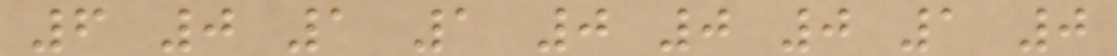6 0 1 1 0 0 0 1 0
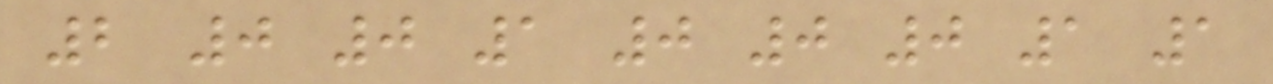2 0 0 1 0 0 0 1 1
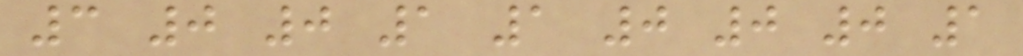3 0 0 1 1 0 0 0 1
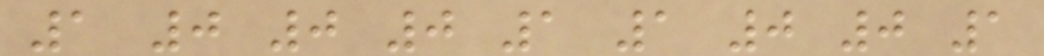1 0 0 0 1 1 0 0 1
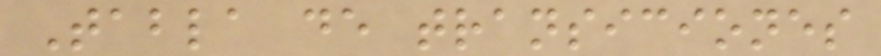Tabla de transiciones
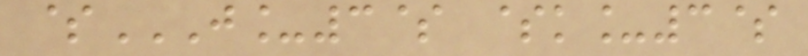$J_3$ $K_3$
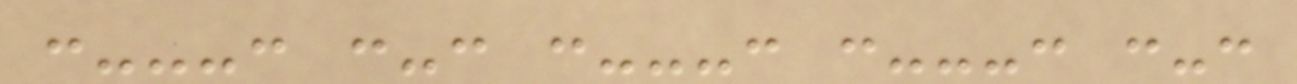:---: :-: :---: :---: :-:
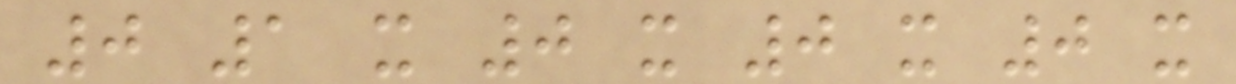0 1 x 0 x 0 x 0 x
